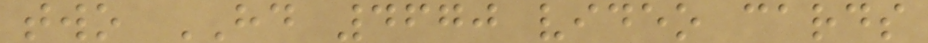two HD 4670 video cards
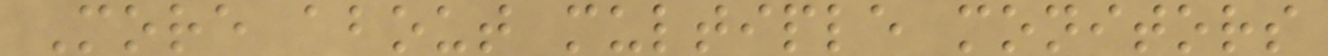More about multiple monitors
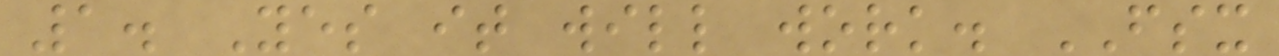1. Yes it will work. FSX
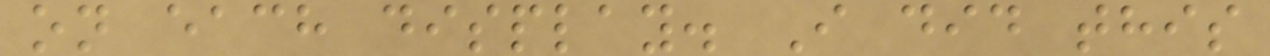on each display. I did this
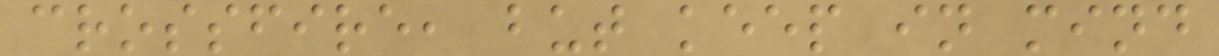crossfire, but keep in mind
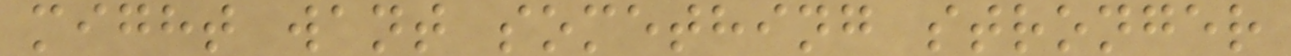might want something stronger
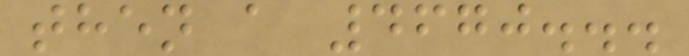then a 4670...
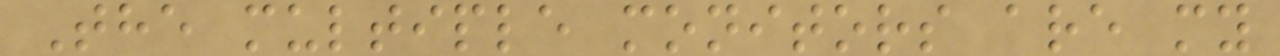The multiple monitors are my
